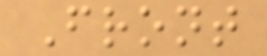Front
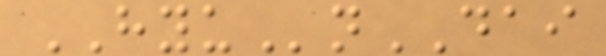HYUnDAI
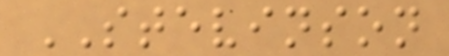STEVINSON
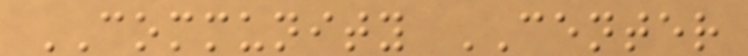COMMUNITY CENTER
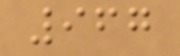967
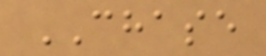CHASE
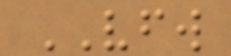VFW
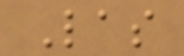Las
